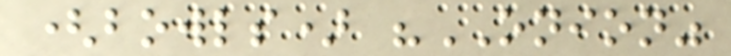(bowls) "ONION"
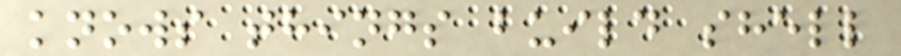knows things build shell
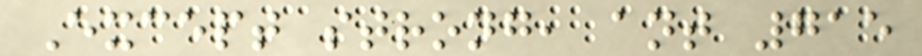Except strong, ant 715
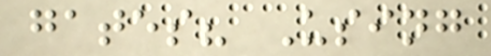gates? Using
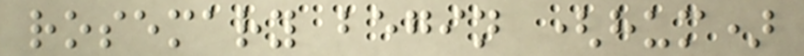rosemary begin (hum)
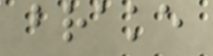brake
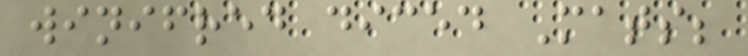winifred diced Mats;
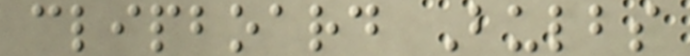clipboard Bulbs
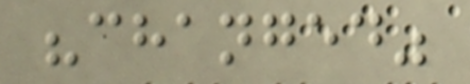"changed"
